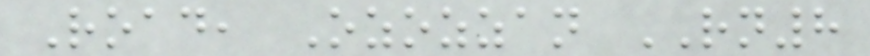Road, Ozozzan RN8
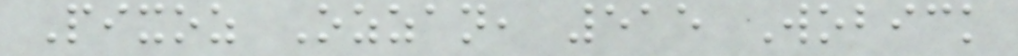Pixoz Ozzan, 515 Wobick
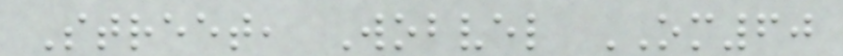Street, Wobvel OM60
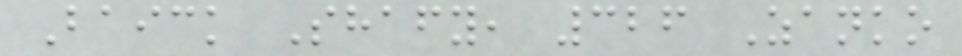Baick Shafy, 326 Zanko
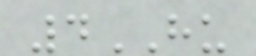4HU
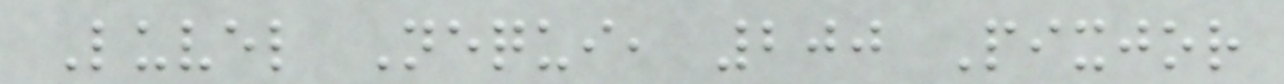Luvel Nequi, 200 Pixjor
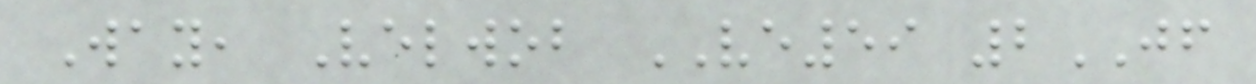Way, Velwob VE59 2JF
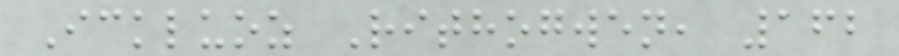Ickluoz Rithogwen, 162
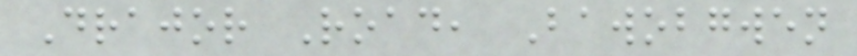Drajor Road, Bawobgwen
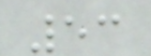53
